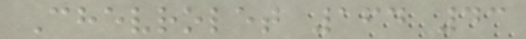Chevrolet 164 43
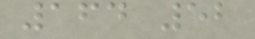164 52
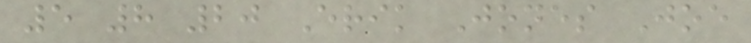5 8 20 Erik Jones Joe
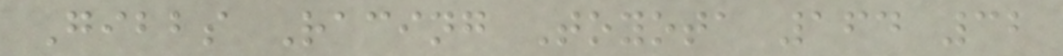Gibbs Racing Toyota 164 32
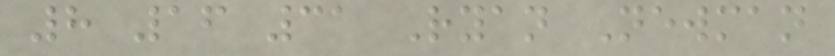8 16 31 Ryan Newman
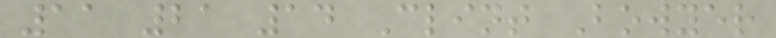11 21 14 Clint Bowyer
